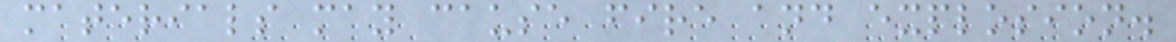materials may cause fire and explosion.
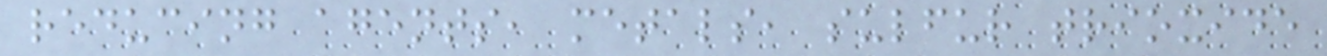reducing agents, metals, sulfur trioxide
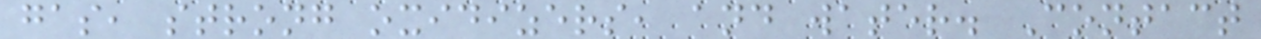gas, strong oxidizers, and water. Contact
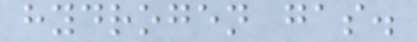hydrogen gas.
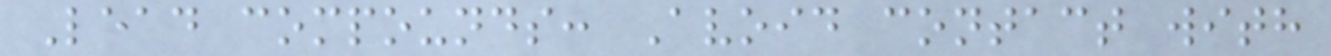Lead compounds: Avoid contact with
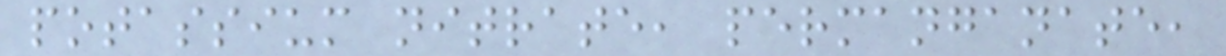potassium nitrate, permanganate,
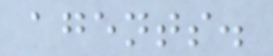agents.
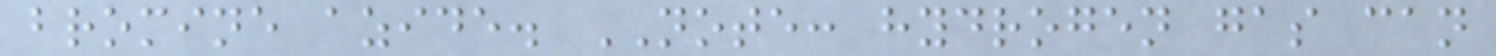bromine azide. NOTE: hydrogen gas can
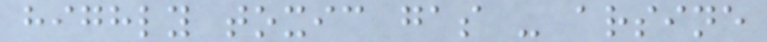highly toxic gas - arsine
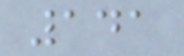141
